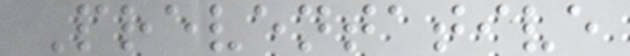Preventative
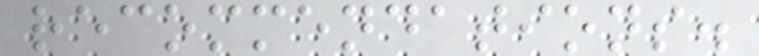recommendations.
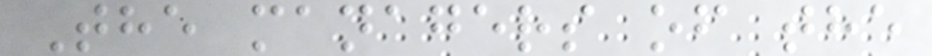The managers of the
